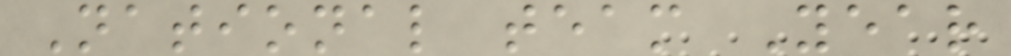National team Year
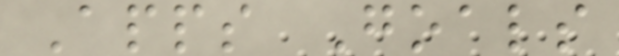Apps Goals
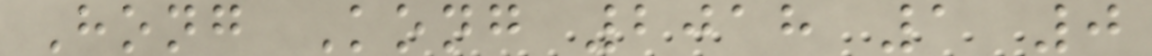Hong Kong 2018 1 0
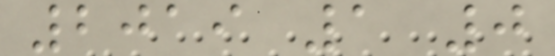2019 1 0
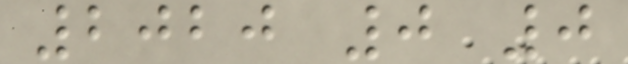2020 0 0
